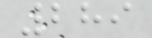289
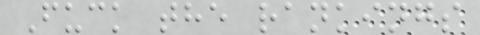Fuck the rankings
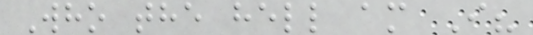Who the hell am I?
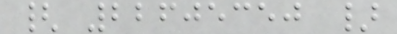{ 22605350 }
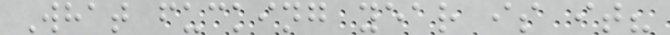What fucking year is it?
